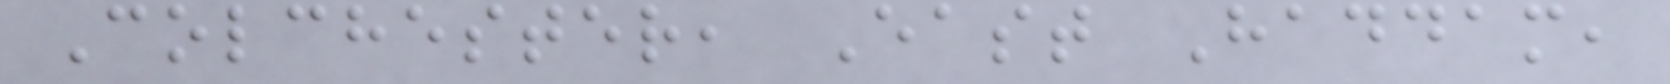Colchester, East Haddam,
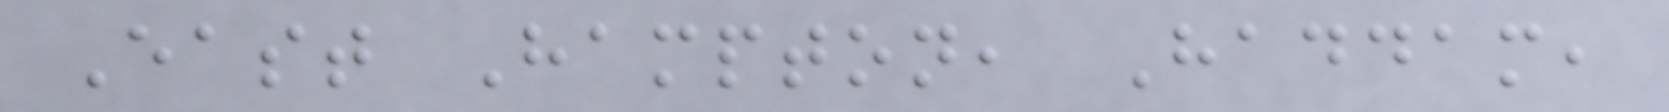East Hampton, Haddam,
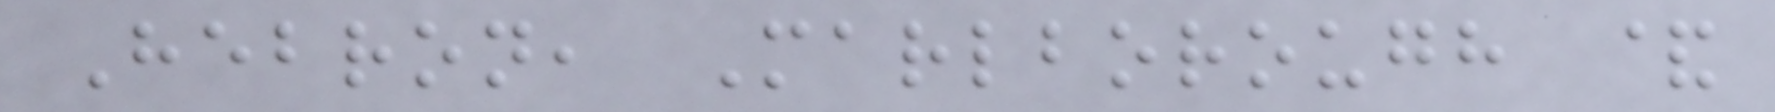Hebron, Marlborough &
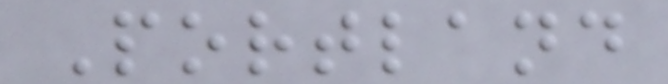Portland
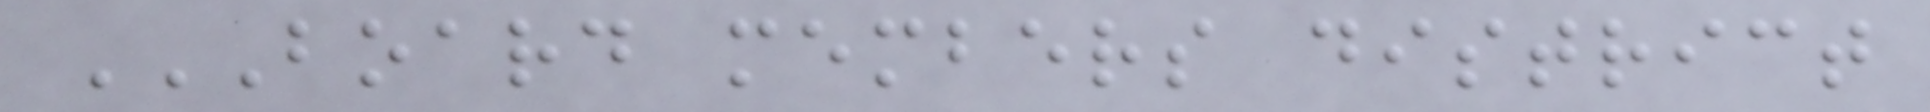BOARD MEMBERS DISTRICT
